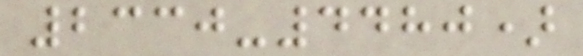2330-4480)
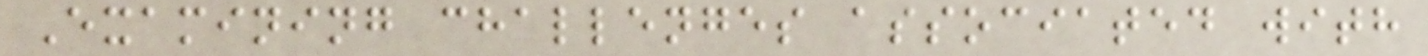Examining challenges associated with
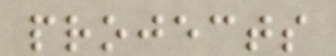projects
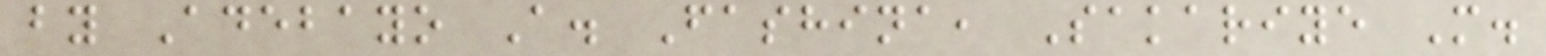by Adebayo A. Fashina, Sakariye M.
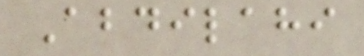Abdilahi
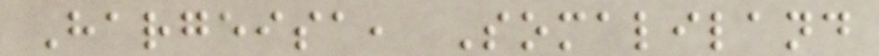Hargeisa, Somaliland
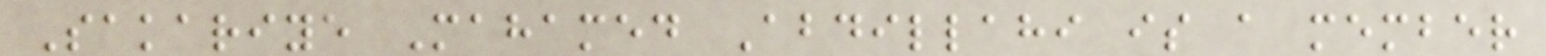Sakariye Mahamed Abdillahi is a member
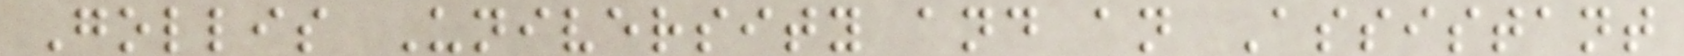Gollis University and an Assistant
